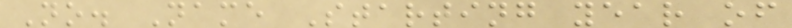No. Name Starting year of
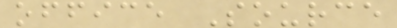office Source
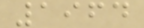1964
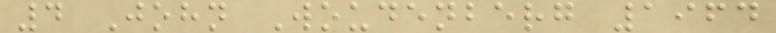4 John Woudenberg 1964
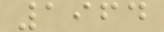1964
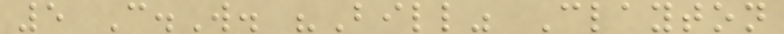5 C.W. "Bill" Clayton
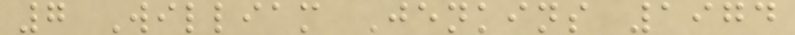7 William Jenkins 1974
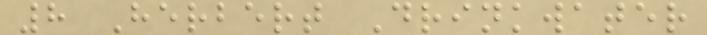8 Herbert Drinkwater
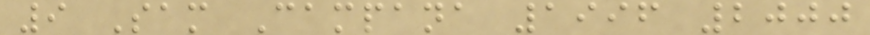9 Sam Campana 1996 2000
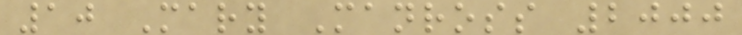10 Mary Manross 2000
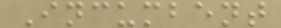Incumbent
